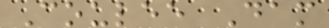Coulee Dam
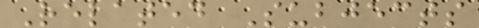Related Subjects
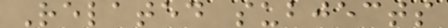Related subjects
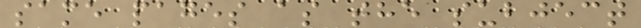same pages as the subject
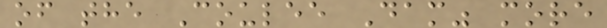of the Coulee Dam" more
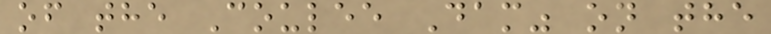of the Coulee Dam" on the
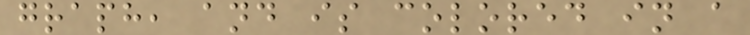graph, and is colored in a
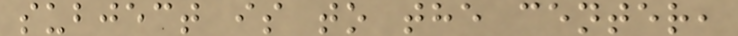subject is to the center,
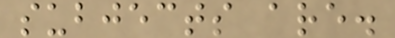subjects are.
